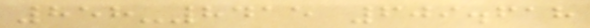858-8415 609.618
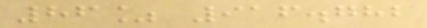86% 916.782
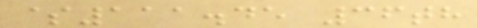$111.45 36th
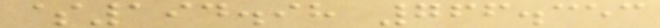$194.98 766.353
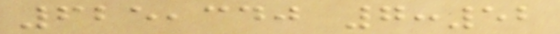625,340 7:52
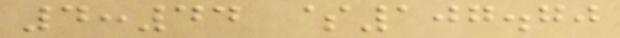4:44 $107.70
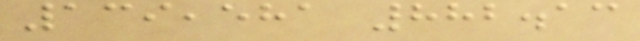139,581 882.13
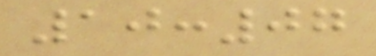10:07
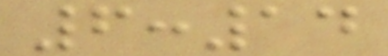6:14
